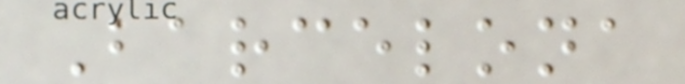Barcelona
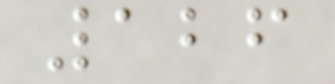126
